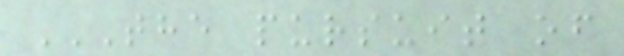THE PURSUIT OF
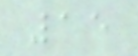15
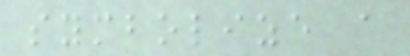symbolize a
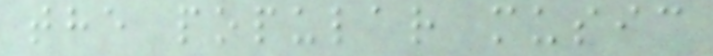the popular music
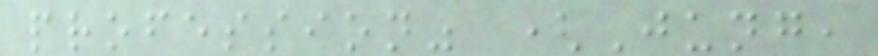profession" (Jung,
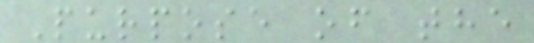Purpose of the
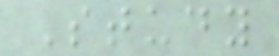Study
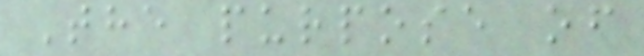The purpose of
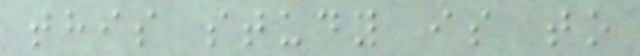this study is to
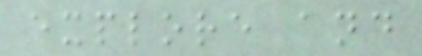explore and
